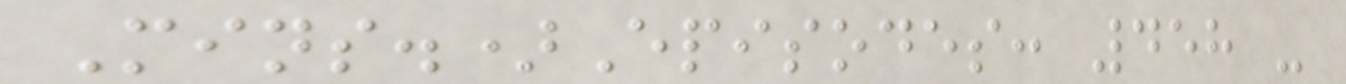Mins.)Episodes: 458 -
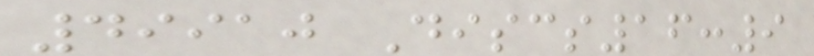49910 Discs16:9
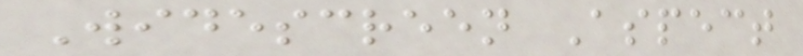Widescreen Aspect
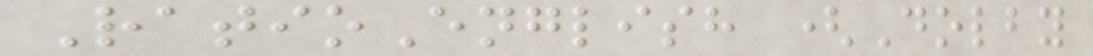RatioEnglish (Dolby
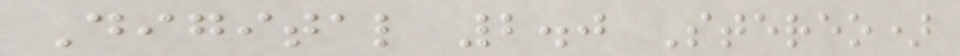Digital 2.0 Stereo)
